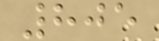805
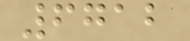6712
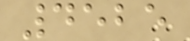4525
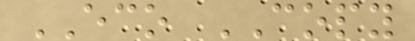ECO COPY
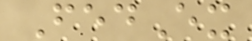FedEx
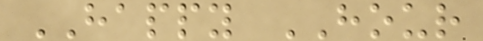HAPPY HOUR
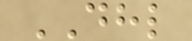DHL
